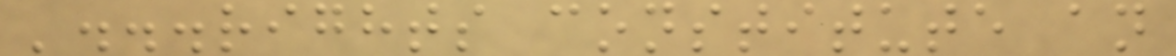'...rights constitute an
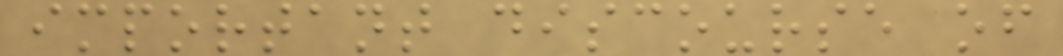important discourse of
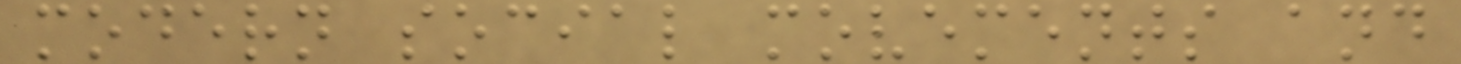modern social movements and
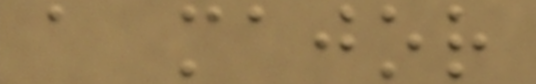a major
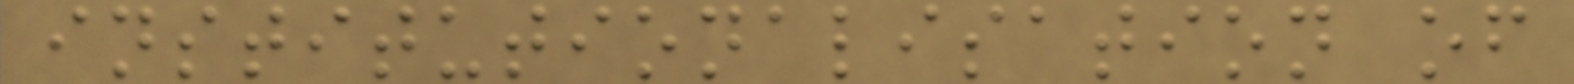institutionalisation of
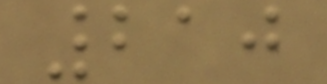210
